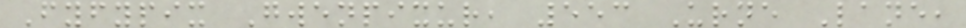Fyfypix Gwenpixur, 553 Urne Lane,
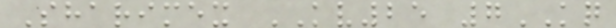Sharimex KV25 7KQ
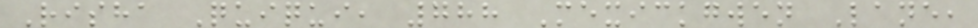Risha Quiqui, 788 Mexickgwen Lane,
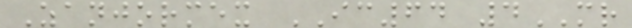Zanjormex IC64 4MR
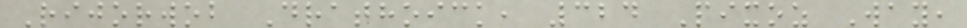Rijorwob Drathoick, 324 Pixoz Way,
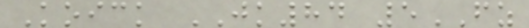Koick JK84 5FZ
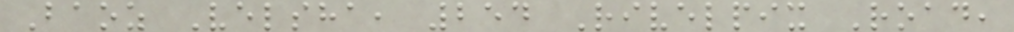Baoz Velsha, 254 Rivelpix Road,
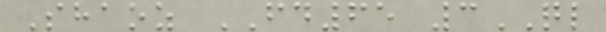Shaoz FD65 3QL
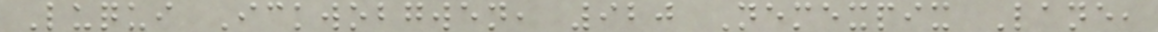Luqui Ickwobgwen, 920 Nemexpix Lane,
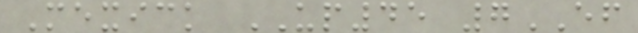Mexick UP45 7EF
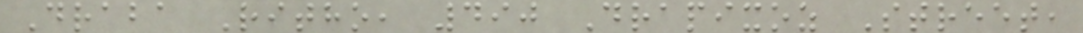Draba Ritho, 490 Drapixoz Street,
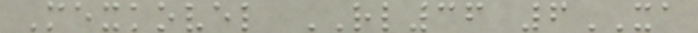Mexkovel RL36 6XA
